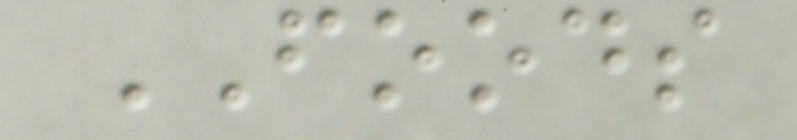FOODS
